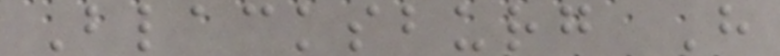Blacksburg H
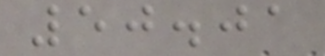50.01
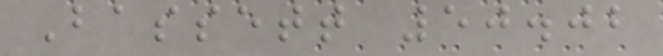Bassett 50.02
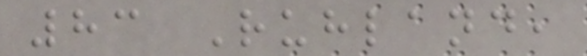83 Ruhland,
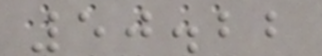50.22
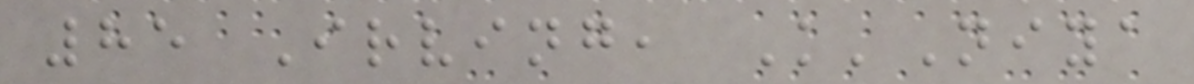85 Irving, K'Niya
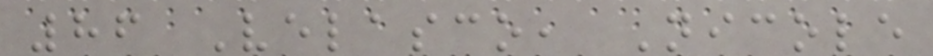86 Velasco, Nicole
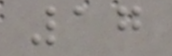17
